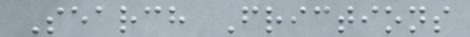Search Frictions
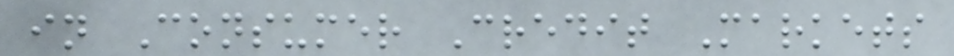in Consumer Credit Markets
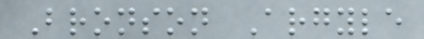Bronson Argyle
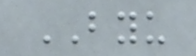BYU
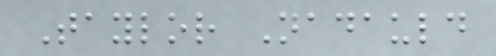Taylor Nadauld
